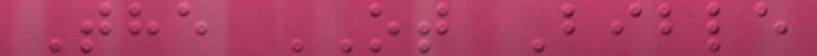The OT Bible
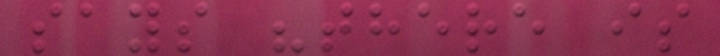says "there is
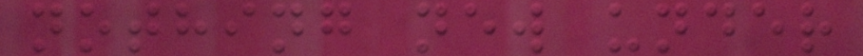nothing new under
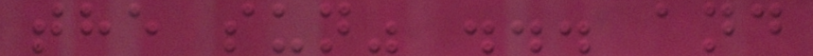the sun" ... and
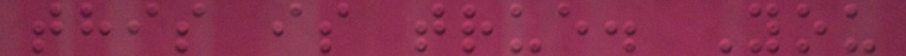this is true. You
